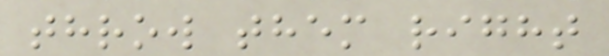throw them right
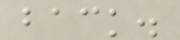back.
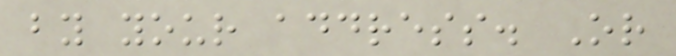by your address. Or
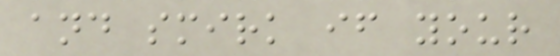and smirk if your
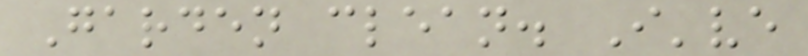Garden clean. I've
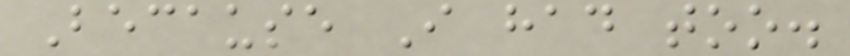Because I had too.
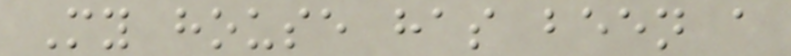My house has been a
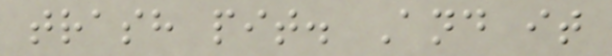trash pit. And it
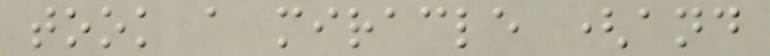took a miracle (and
